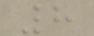8
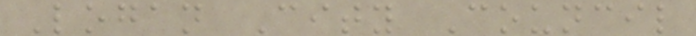Logan City Council
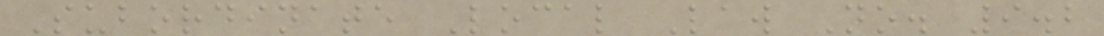Subordinate Local Law No. 9.2
